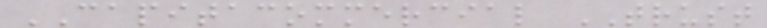CAPITACOMMERCIAL TRUST
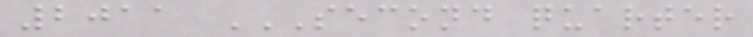2011 SECOND QUARTER
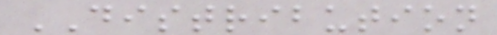DISTRIBUTION
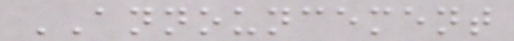ANNOUNCEMENT
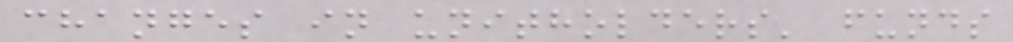changes in unitholders' funds
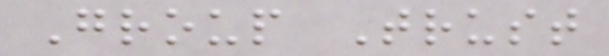Group Trust
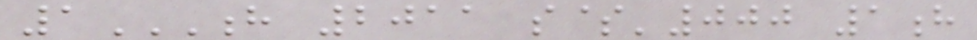1H 2011 S$'000 1H
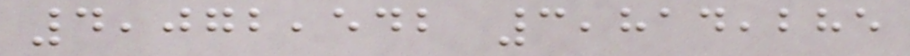4,072,542 3,814,285
